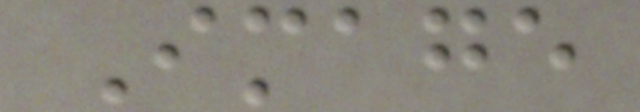Image
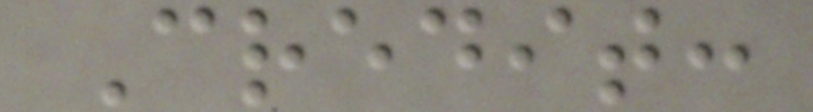Credit:
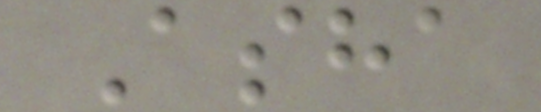Asha
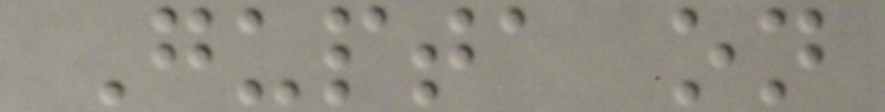Gupta on
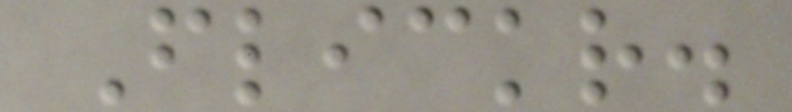Flickr.
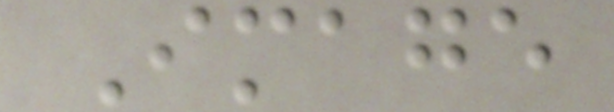Image
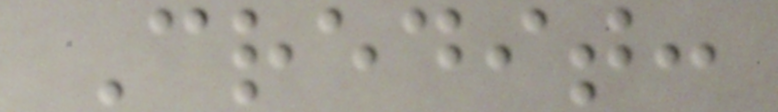Credit:
